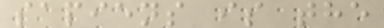sapiens is the
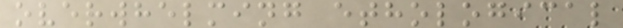overwhelming ethological
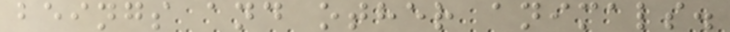beings and other animals.
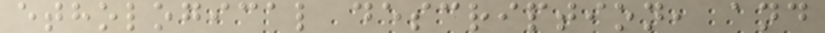ethological description, and
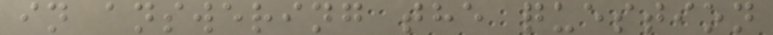in answering the question
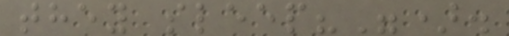they sleep?").
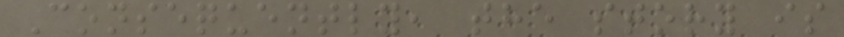Consequently, the story is
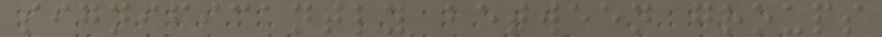significantly between groups
